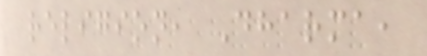religion, Dharma,
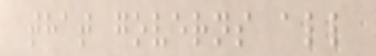that governs all
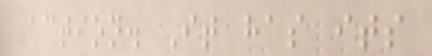action. It has its
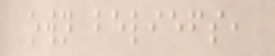own beliefs,
